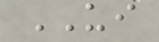UI
